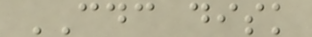CDC disk
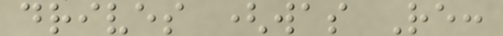drives (was Re:
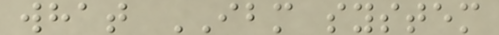what IBM system
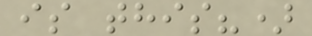is this?)
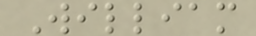William
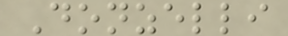Donzelli
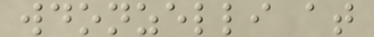wdonzelli at
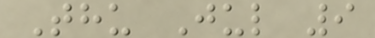Thu Jul 9
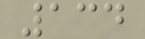134
